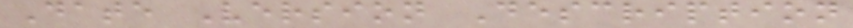Date Version Description
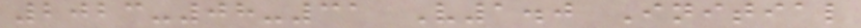2023-08-31 V1.0 Initial
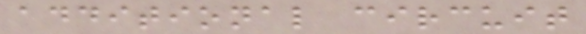additional circuit
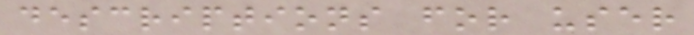descriptions for user
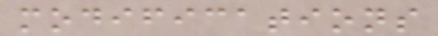modifications
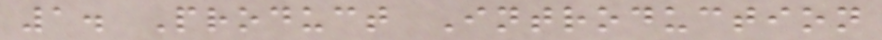1. Product Introduction
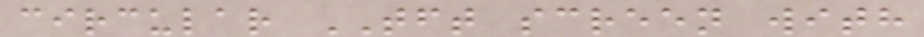circular TFT screen with
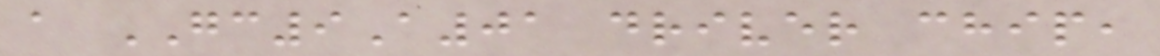a GC9A01 driver chip,
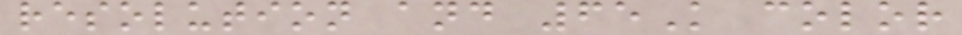resolution and 65K color
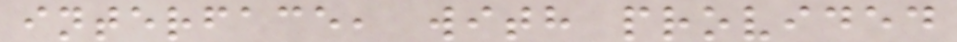interface, with provided
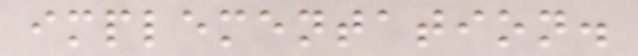implementation.
